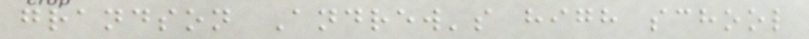grandson Andrew's high school
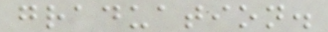graduation.
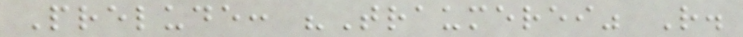Prelude: "Traumerei" R.
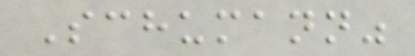Schumann"
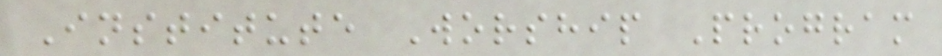Institute Worship Program
